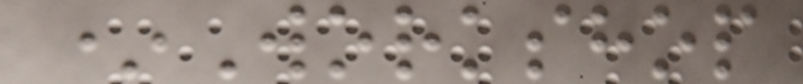*Workshop
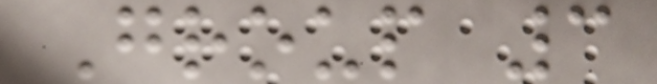Group 3
